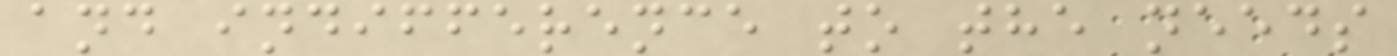and indifference to the needs
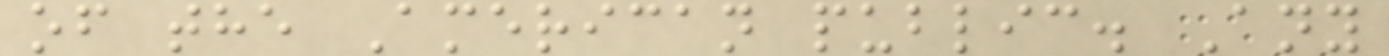of the American public. Any
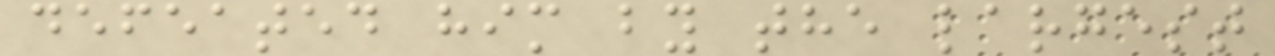defeated him by the largest
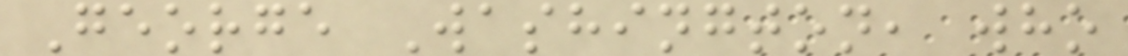George Washington, who
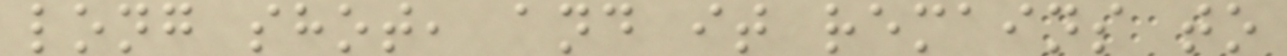long shot, and it remains to
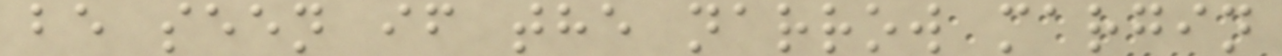be seen if the narrow margin
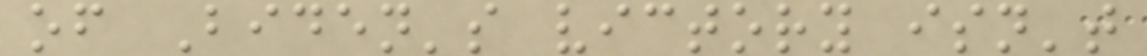of Biden's victory isn't
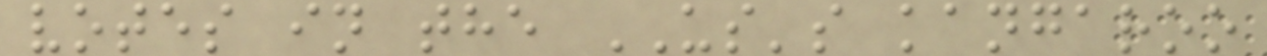votes in the US's kangaroo
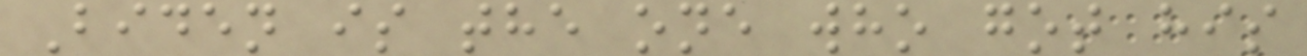Biden is the one who got his
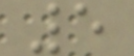5
